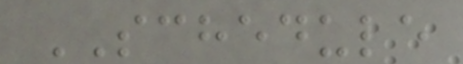SCHEDULE
